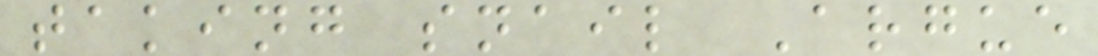taking snail Argue
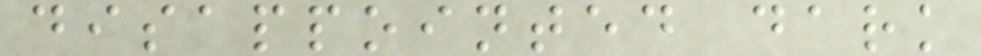disappointed dark
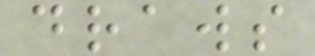draws
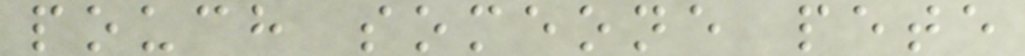pouch someone pete
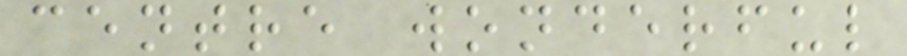centre wonderful
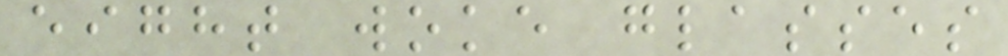eight woke glasses
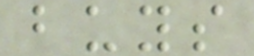buys
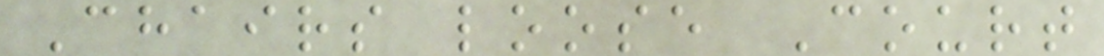Chairs loose Court
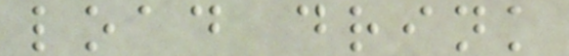load drink
